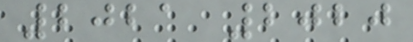2021 2020
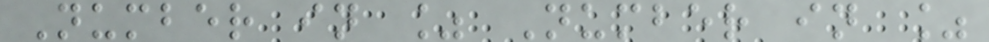Number in % Number in %
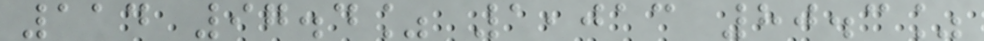114 97.4% 1,013 80.3%
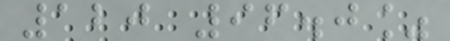120 96.0%
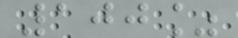100%
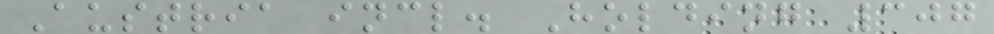Austria incl. Holding 307
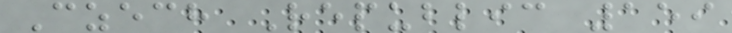Czech Republic 159
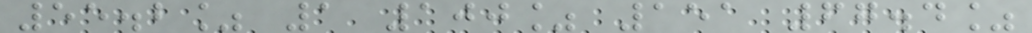55.2% 1 100% 151 67.4%
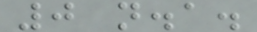0 n.a.
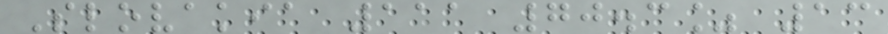Slovakia 111 70.3% 13
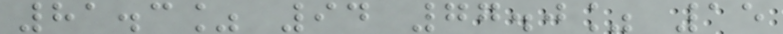81.3% 94 77.0% 15
